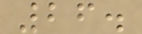26.
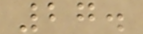27.
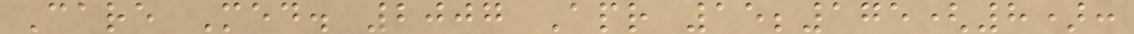Care Med. 2007 Apr 15;175(8):
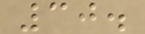30.
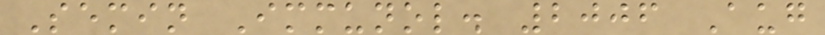Semin Immunol. 2006 Aug
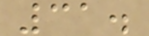31.
